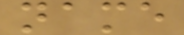name
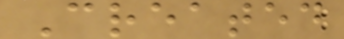Created
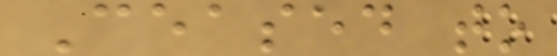Ceased to
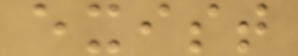exist
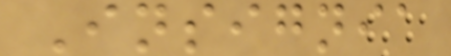Insignia
